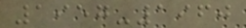1957-1960
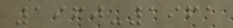1960-1961
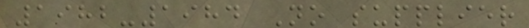1982-1984 No supplier
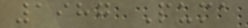1987 Puma
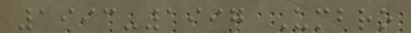1993-1997 Umbro
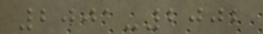2001-2002
